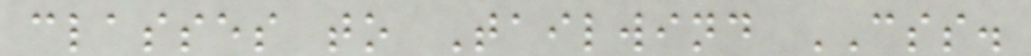classes to Tailwind CSS.
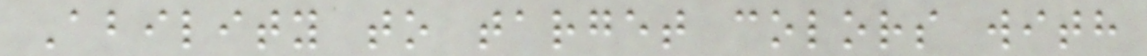Ability to target colors with
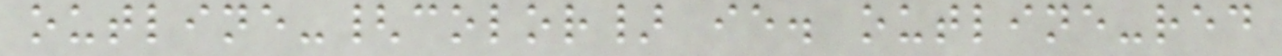outline-{color} ie. outline-red
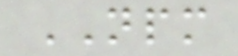NPM
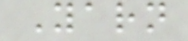Yarn
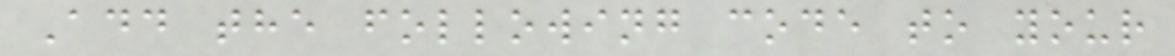Add the following code to your
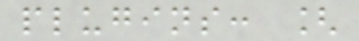plugins: [
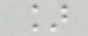]
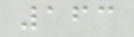163
